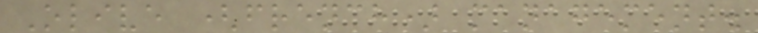Olive (french) management.
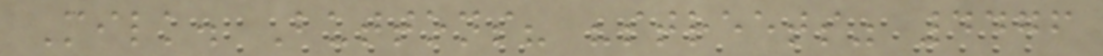Milk. Buttons? "streets" 4476
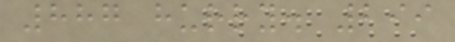887 hurry. 299
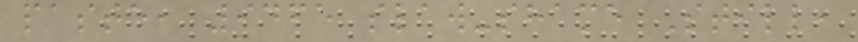paste, 9465 slaw-shame Still,
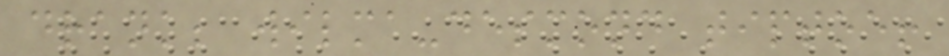drank; wilma-desmond tiptoe!
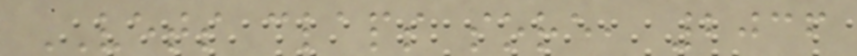VETS claps sore, 2036
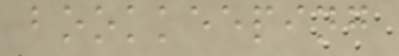bookkeeping
